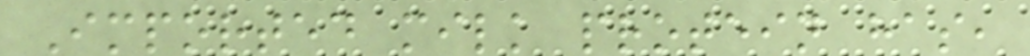Imported milk protein has,
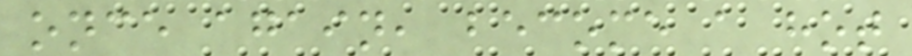once again, become a hot
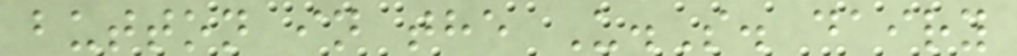button in the U.S. dairy
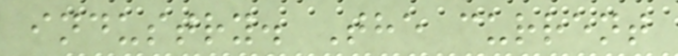industry. The current
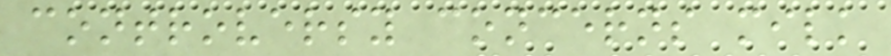controversy concerns milk
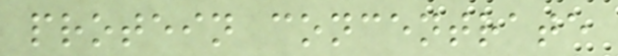protein concentrate
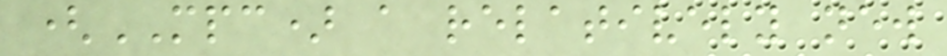(MPC) a relatively new
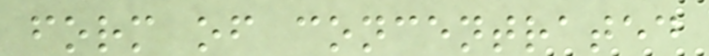form of concentrated
